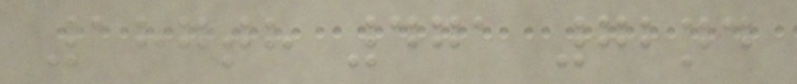187th 471 72nd
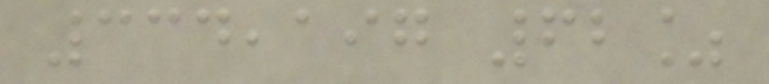334,197 62%
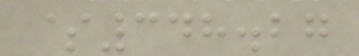$348.27
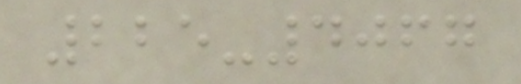225-4067
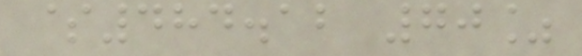$484.12 70%
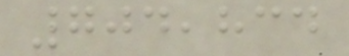704,834
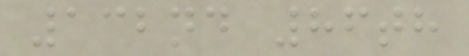132nd 86th
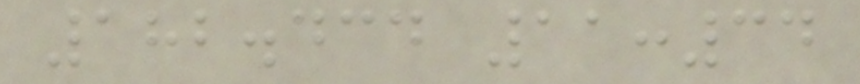182.434 11:34
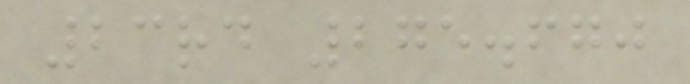23rd 275.670
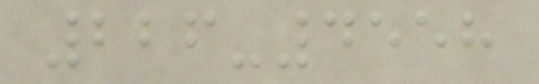226-4558
